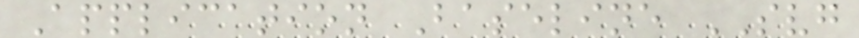Application Baseline SVG
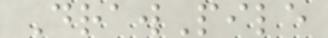DrawPile
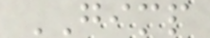GIMP
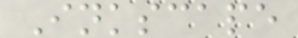Inkscape
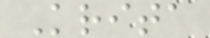Krita
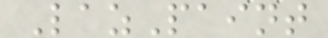LazPaint
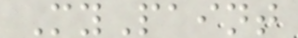MyPaint
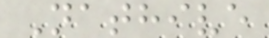Nathive
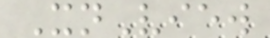XnView
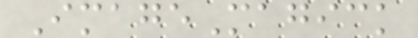ImageMagick
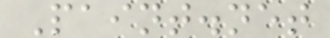Paint.net
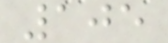105
